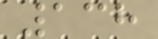138
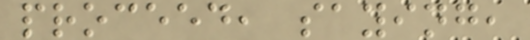proceed, saying,
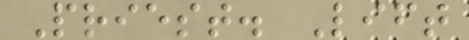Priest. Lift
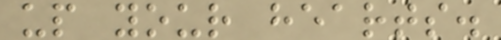up your hearts.
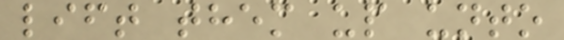lift them up unto
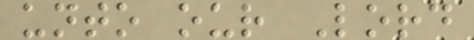unto our Lord
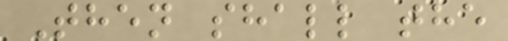Then shall the
